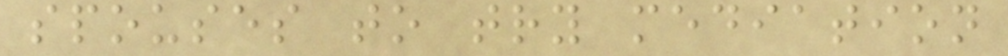spouses to try mediation
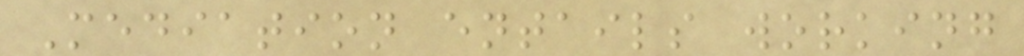Mediation entails working
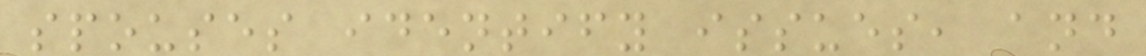spouses identify issues, and
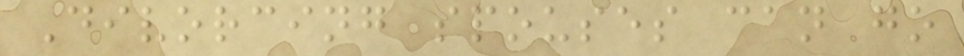Divorcing spouses can go
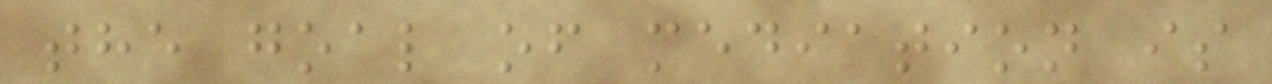the goal of mediation is
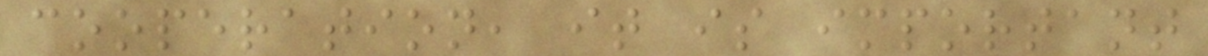cooperation, it is important
